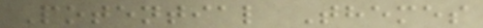Potential Themes
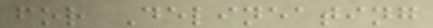for Delineating
